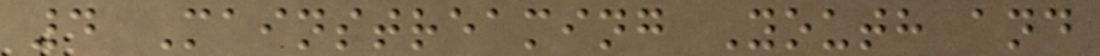4 Mainstreaming Youth and
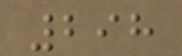298
